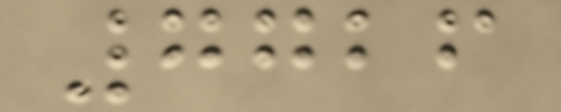7726
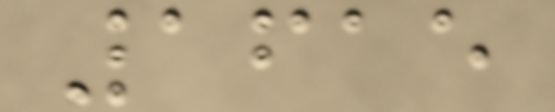1615
